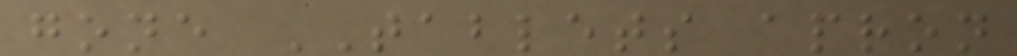gone TABLETS apron
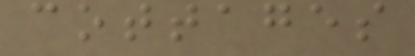cottages
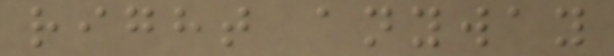right anyway
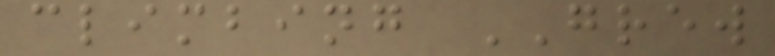climbing GREW
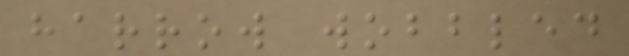harrow wobbled
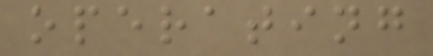operating
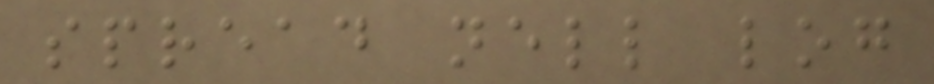spread nell log
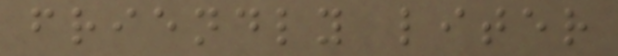friendly liter
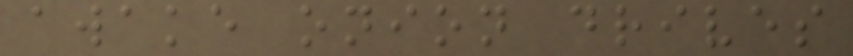awake onion drives
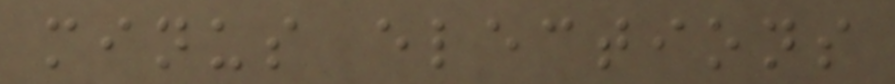minus elections
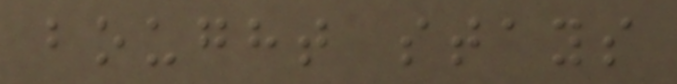bought stays
